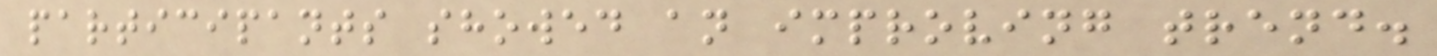participants showed an improving trend.
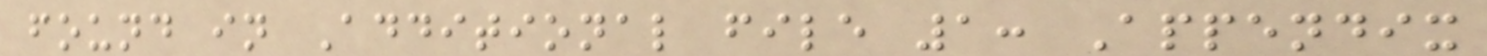found in Additional file 1: Appendix
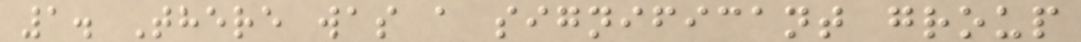1. There was a significant group
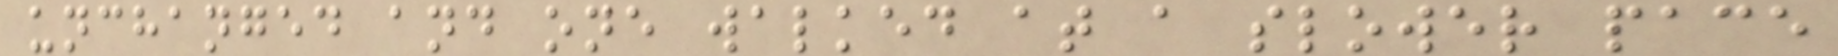unchanged and one walked at a slower pace
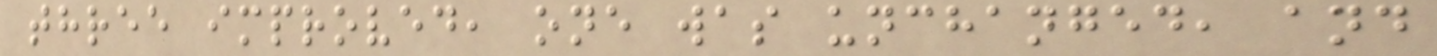three improved, one was unchanged, and
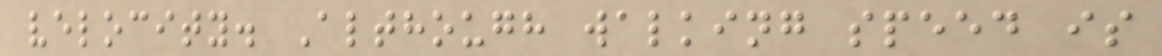velocity. Although walking speed is
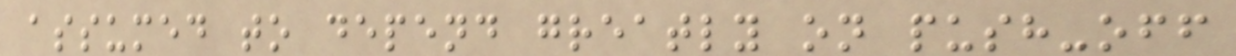assumed to depend greatly on push-off
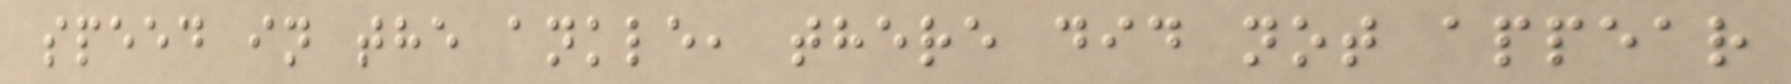speed in the ankle, there did not appear
